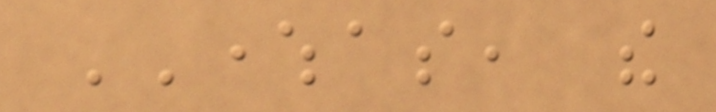WHEREAS, the
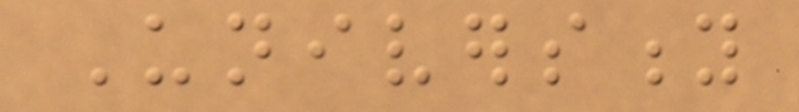University
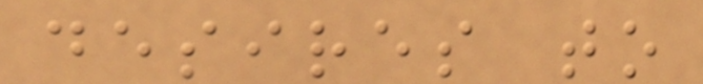desires to
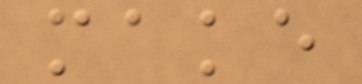make
